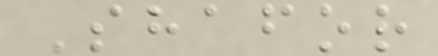Shafor
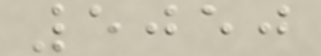5050
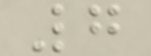7
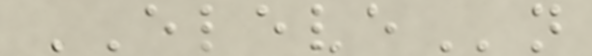ELEVEn
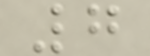7
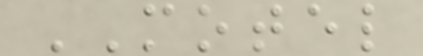MOTEL
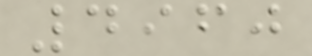4960
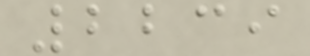2239
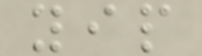yip
